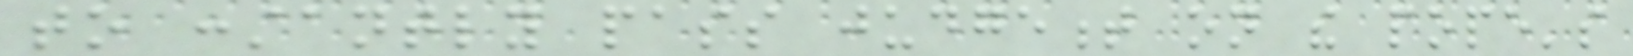to constantly pass judgement on the pope's
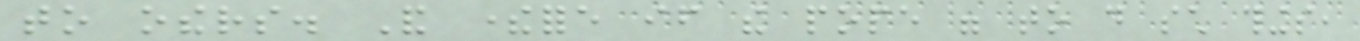to others. And therefore if the pope were to do such things,
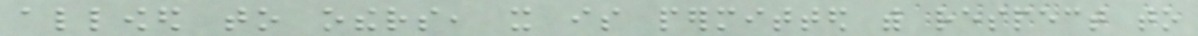allowed to others, it is permitted with respect to
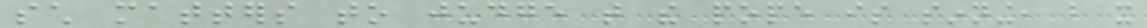such matters to judge that the pope is sinning, but it
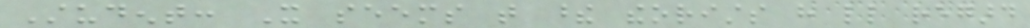Student: It seems that these theorists have little regard
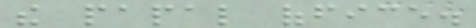the papal office.
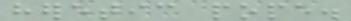heretic pope.
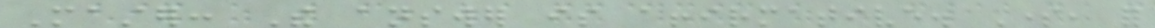Master: The answer is affirmative. Some, for
